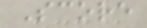Score
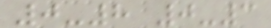0-8 0-3
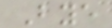Bye
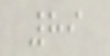89
